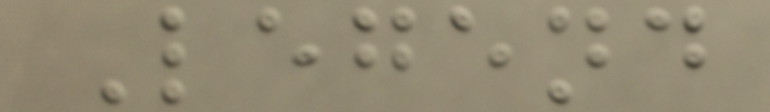Legend
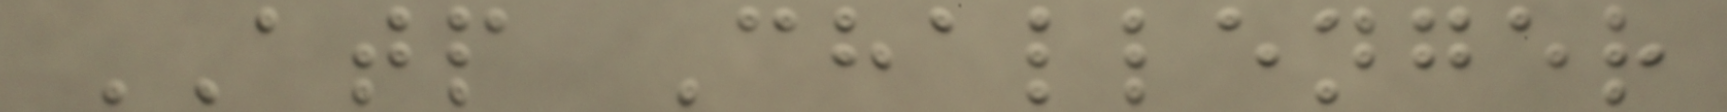ATP Challenger
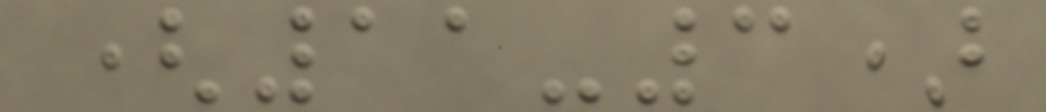(11-3)
